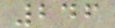246
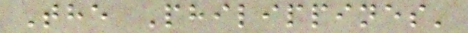The Philippines'
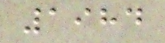1984
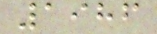1986
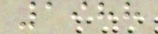1988
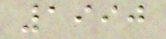1990
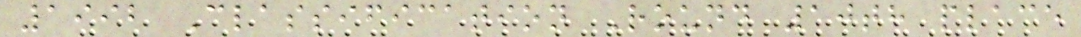1992 Classification Round 10th place
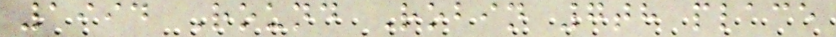1994 Round Robin 7th place
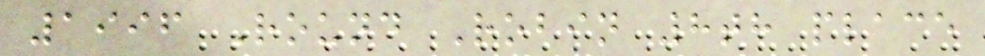1996 Round Robin 8th place
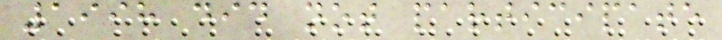1998 did not participate
